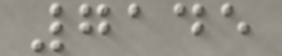7145
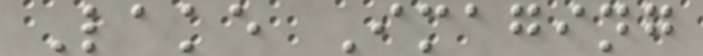Lake Imaging
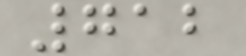712
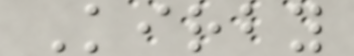Kirby
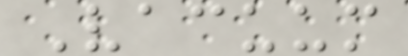Vacuum
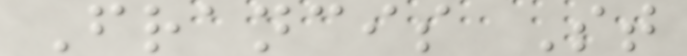Francis St
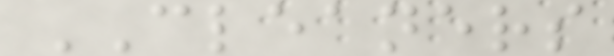CLEANERS
